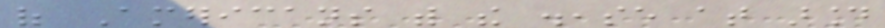of Americans with the disease at around
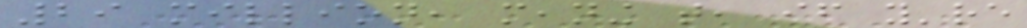29 million, meaning that, if you're
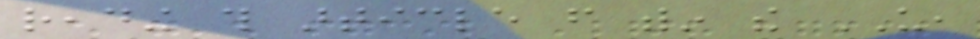reading this article from within the US,
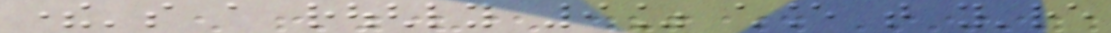there's a roughly 9% chance that you're
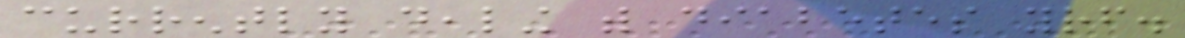currently dealing with diabetes yourself.
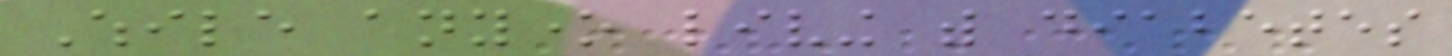While anyone living with diabetes
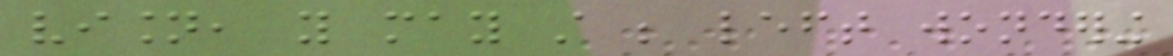vision, you may still be left wondering
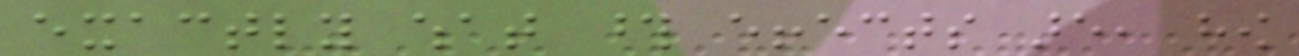exactly what those effects are, how
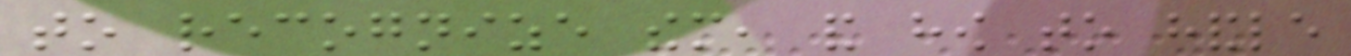to recognize them, and how to handle
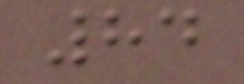84
